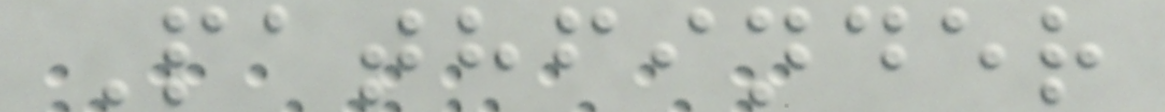Pathfinder
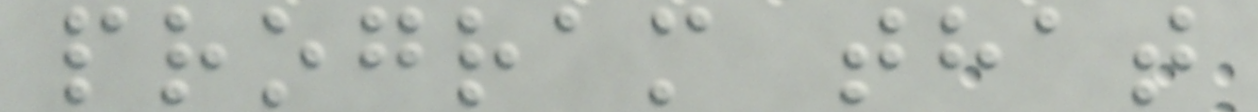program that
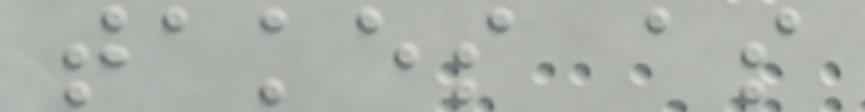takes as
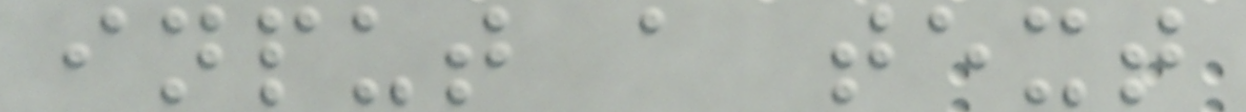input a text
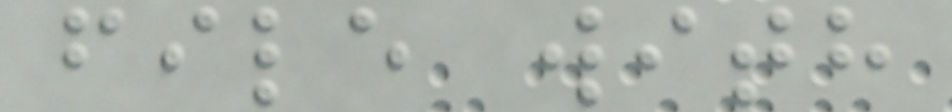file with
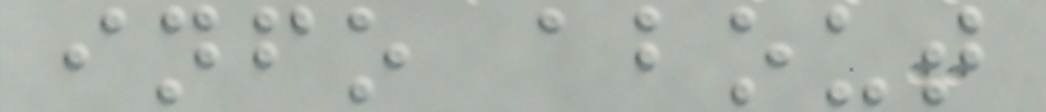info about
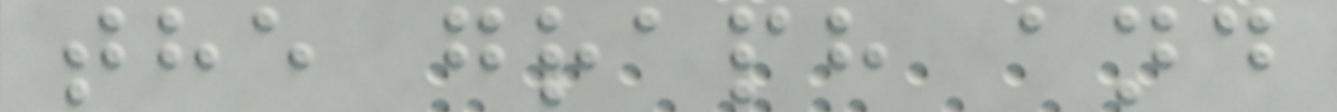the graph and
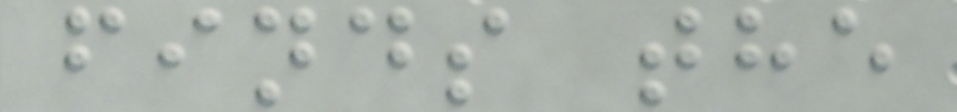finds the
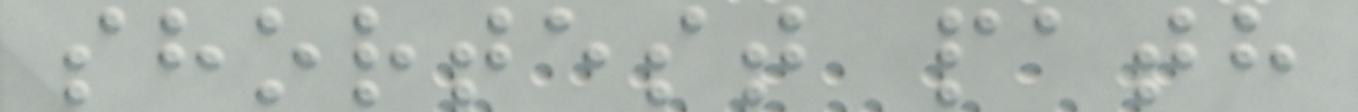shortest path
